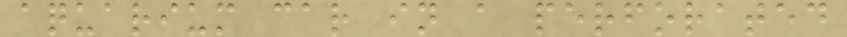aquarium car in a perforated
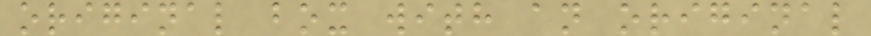original box with an original
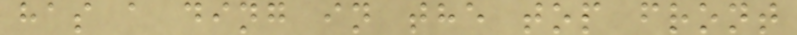has a ding in the top front
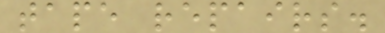tape repairs.
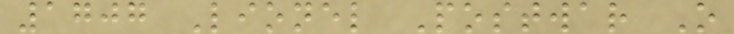1707 Lionel Postwar O
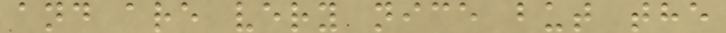and are very nice but the
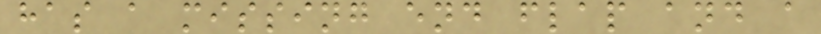has a missing end flap and a
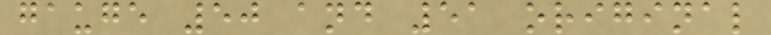gauge 50 and 51 original
